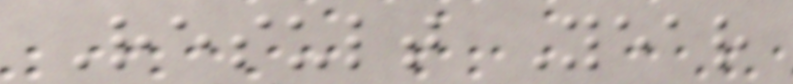Result Year
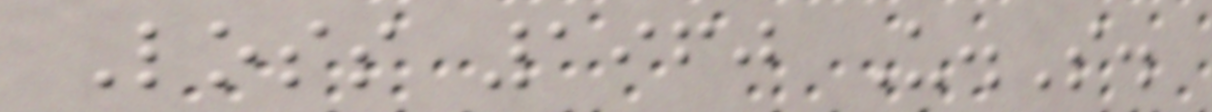Loss 1960 U.S.
